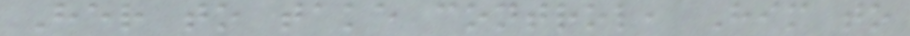Her to take control, Him to
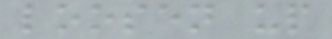loosen up
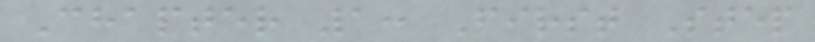Chapter 1: First Step
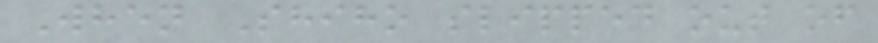When Shiho slipped out of
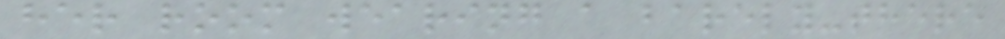her room wearing a barely-there
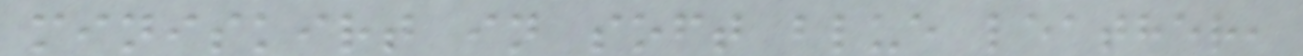miniskirt in soft blue leather,
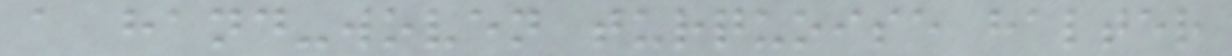a hand-woven turquoise halter
